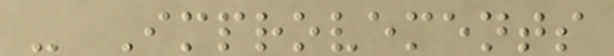- Improvements
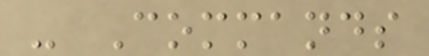- Commands
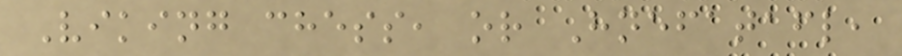Viking chess, or Hnefatafl,
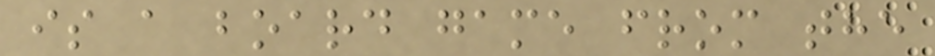is a board game from the
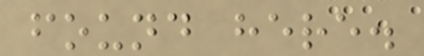found here.
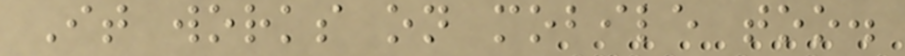It works on mobile too.
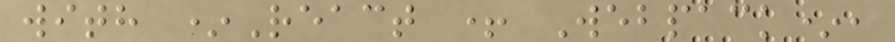with *React + Webpack*,
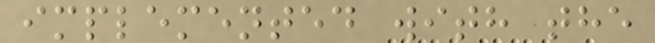implemented with the
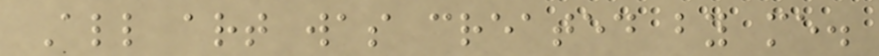All art was created by me.
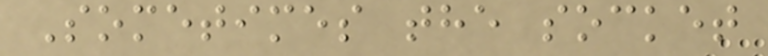Sometimes the socket
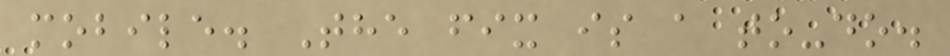mobile. The fix is a to-do.
